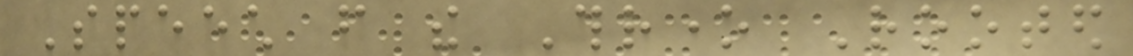Speech from the Throne Rooted
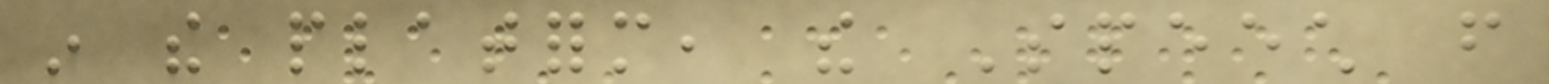in the platform, the Speech from
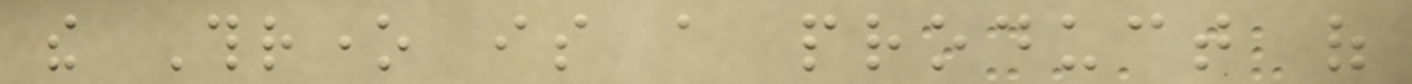the Throne is a product of
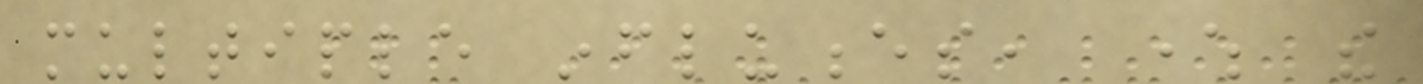multiple influences, where the
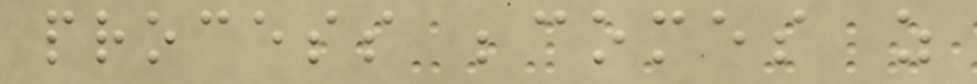process becomes as
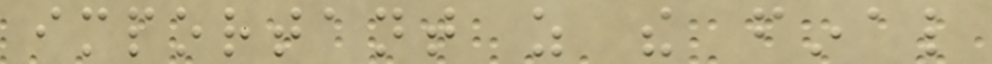important as the final
